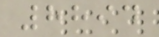8894
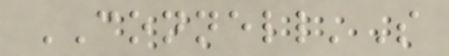CONNELL'S
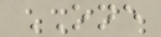ONE
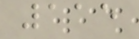115
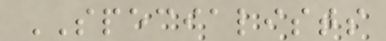SPECIALISTS
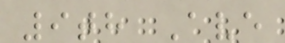9th Ave
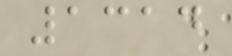1314
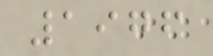1976
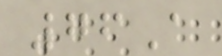76A
